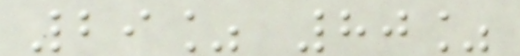29% 80%
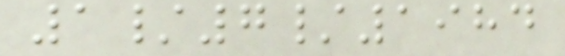1/7/1984
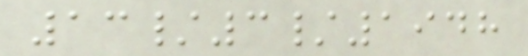13/3/1948
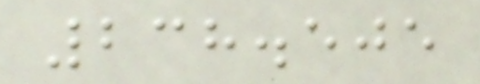238.505
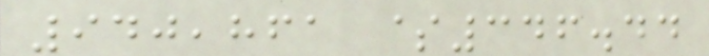940,861 $346.44
